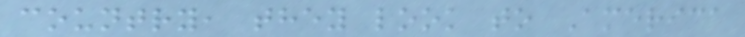country, they look to America
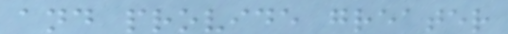and provide greater
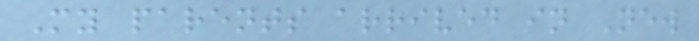My parents arrived in New
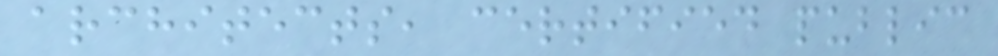architects, certified public
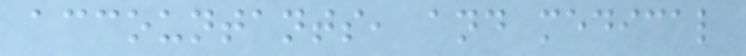accountants, and medical
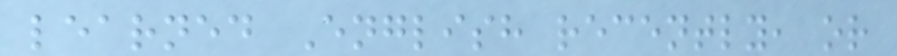learned English recently, or
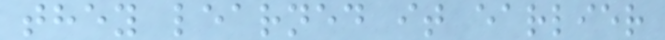they learned it earlier
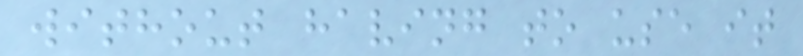without having to use it
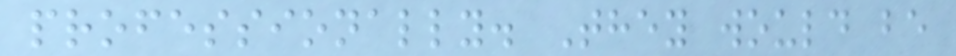professionally. They would be
